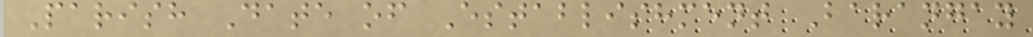Parish Date of Establishment Barangay
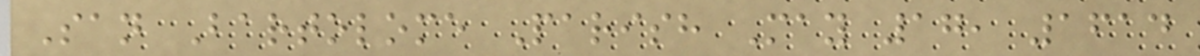San Bartolome Parish May 17, 1614
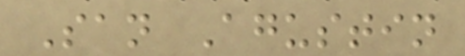San Agustin
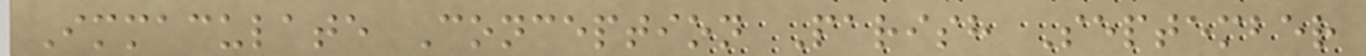Immaculate Conception Parish September
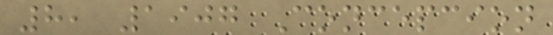8, 1907 Concepcion
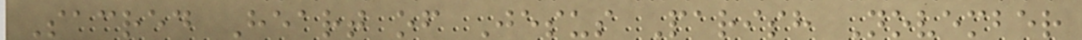Sacred Heart of Jesus Parish November
